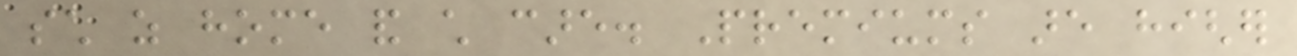such as home and child care. Premiums are higher
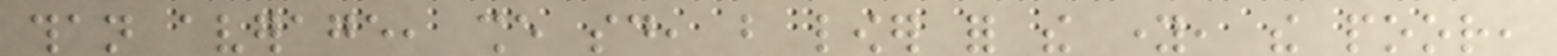than average, she said, but lower for the young, the poor,
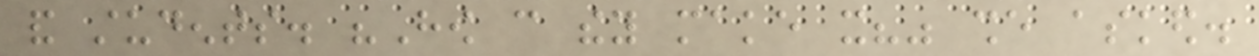and students. "How can they make it?" she asked.
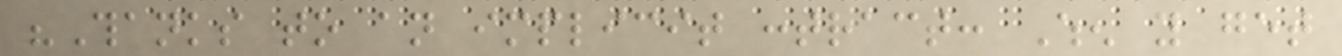"Thanks to an implicit contract: When you get
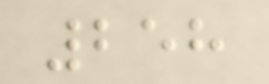258
